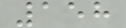158
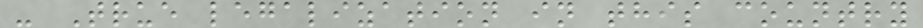- True legalization in this country
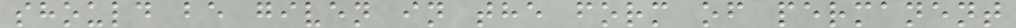should be given in the form of permanent
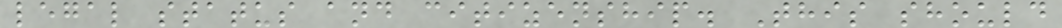legal status and citizenship. This should
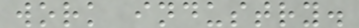work industry.
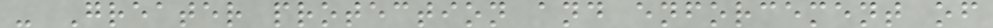- Greater protection and enforcement of
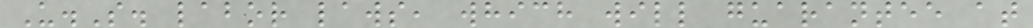U.S. labor laws, which will guarantee at
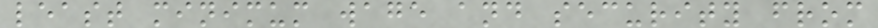least minimum wage and security from
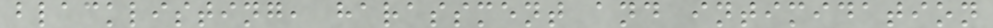blacklisting, harassment and intimidation
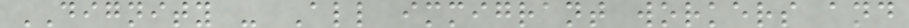DIGNITY - All immigrant workers and
